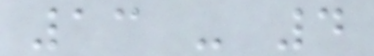13 - 4
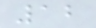12
